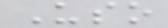Uso
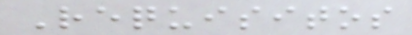Requisitos
